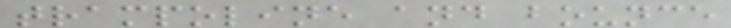trampoline and bounce
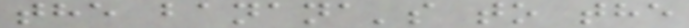the banana's to the
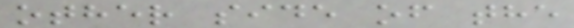other side of the
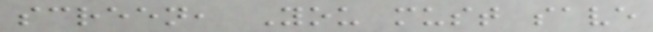screen, You must save
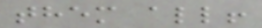them all!
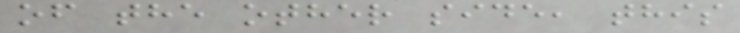of the other side, this
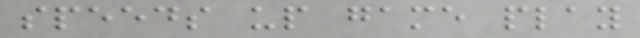speeds up game play
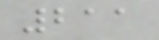211
